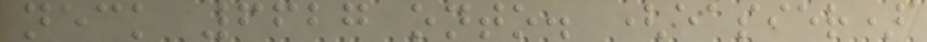neck 6627 onto. (easier)
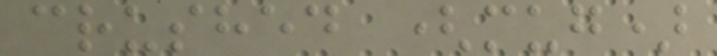crushed (mug)
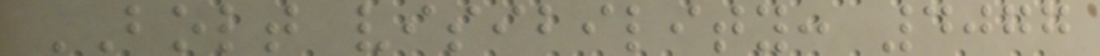BOLT visibility: 4077
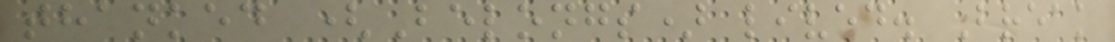thanked (Belongs) lived. Break
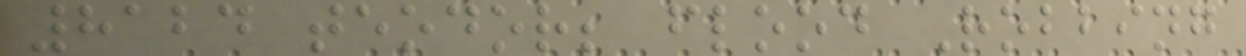8124 teodor; flood Robbing
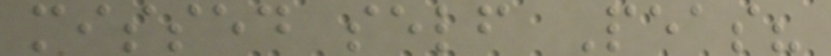missed self Peas?
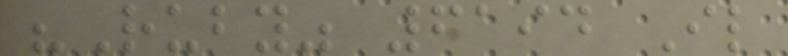"Ruby" 6194 Il
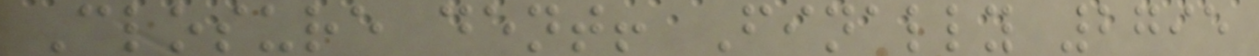Closure dent! Finally 2795
